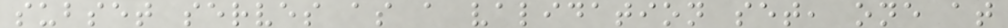subset serves as a validation set, one at
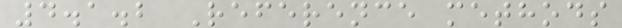4.1.2 Reference methods
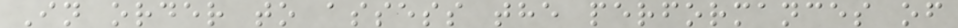In order to assess the performances of
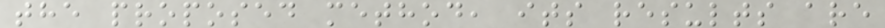the proposed method, its results are
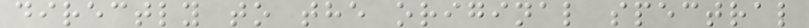directly to the original spectral
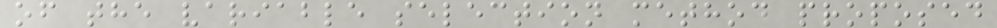of the variable selection method proposed
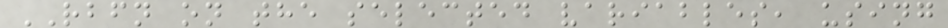RBFN on the selected variables, using
